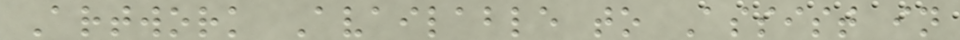Artwork Available to Assist in
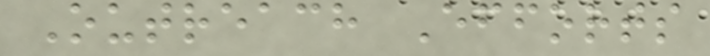Outreach Efforts
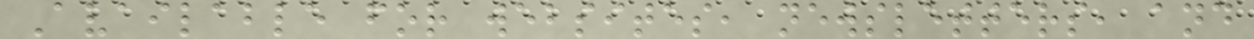Available for websites, newsletters, and
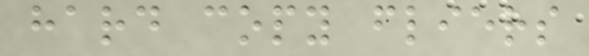hard copy fliers
